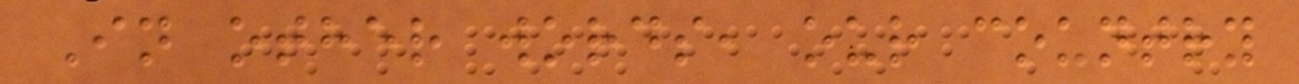In other words, our country
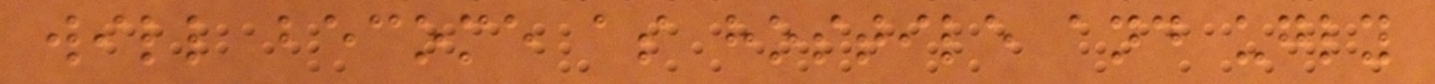will become as hostile and ugly
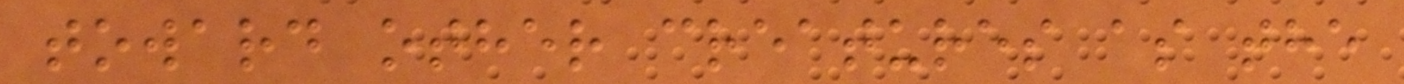toward other creatures as the
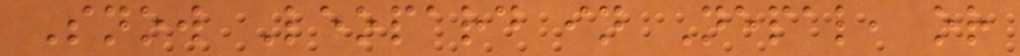Snow Leopard in Nepal, or
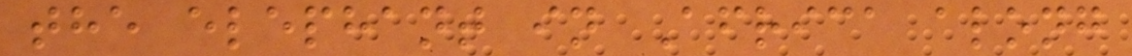the elephant in Africa along
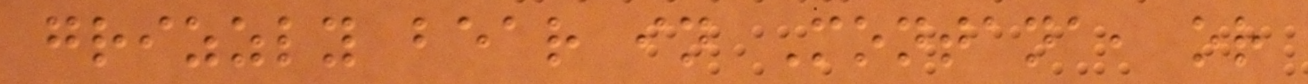grizzly bear in Montana, or
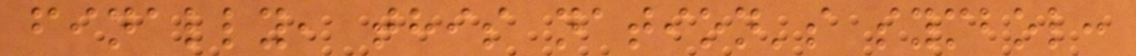finally, this nation's symbol:
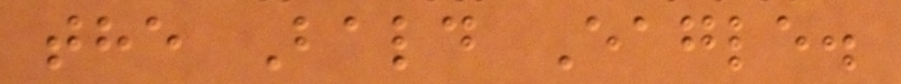the Bald Eagle.
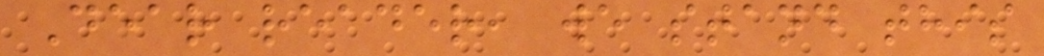Dear reader, we stand this
